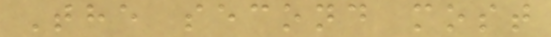The second most
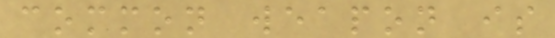common weapon is
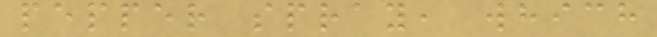pepper spray, which
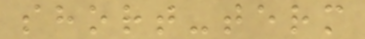short-term
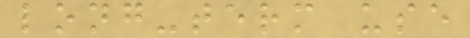long-term use
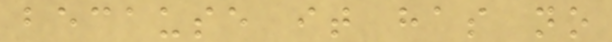because it has no
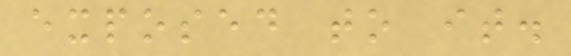exposed to it.
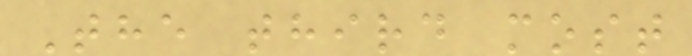The third most
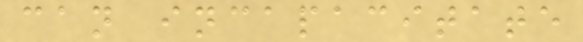can incapacitate
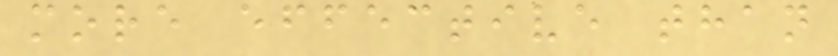more effective than
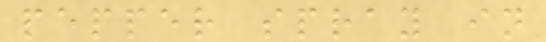pepper spray in
